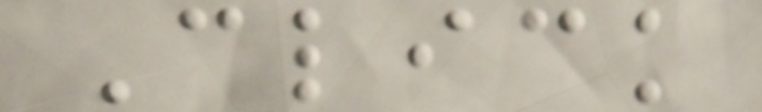Click
